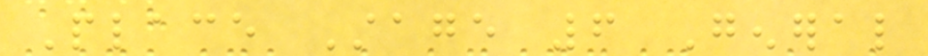Place Stage 6 General
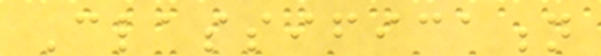Classification
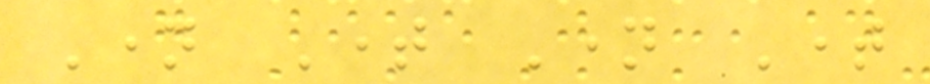Name Time Name Time
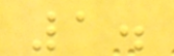1.
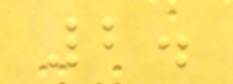2.
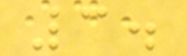3.
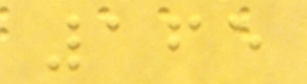165
